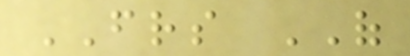FRIENDS OF
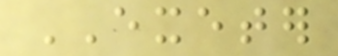EXETER
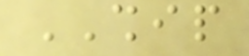SHIP
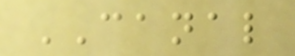CANAL
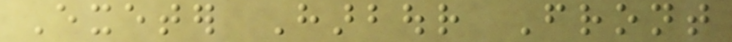Exeter Harbour Front
